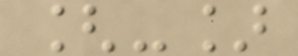[-]
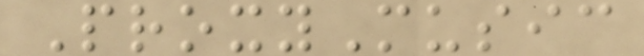ProxyMusic
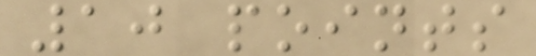10 points
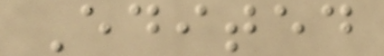Edited
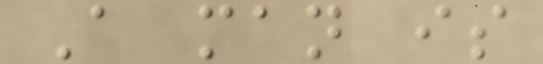A man is
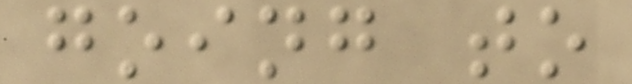going to
